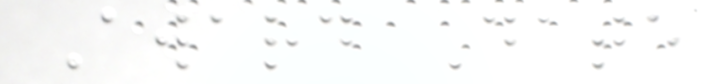Award Date
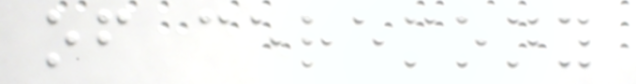of ceremony
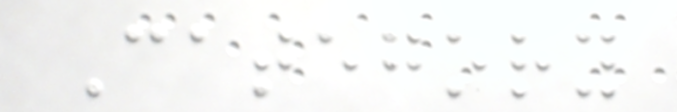Category
